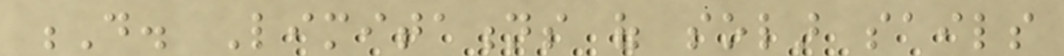D. Limitations of solar sails
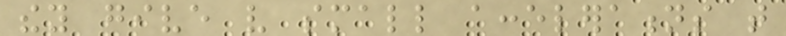they give very small accelerations that
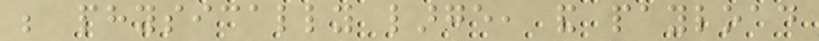be physically large, and payload
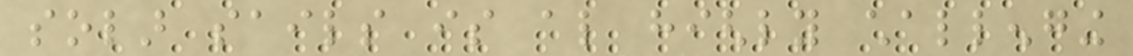solar sails is also highly challenging
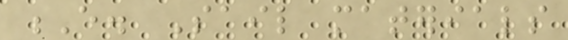E. Sail materials
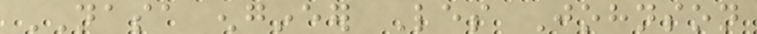NASA engineer Les Johnson
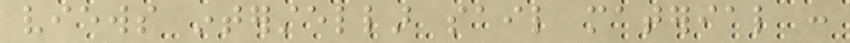views interstellar sail material :
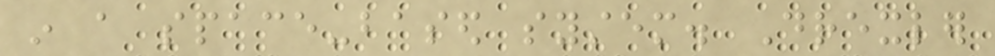in a space-based system. Drexler
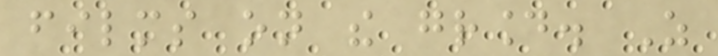films on the ground. As
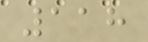118
